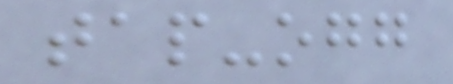tap-ogg
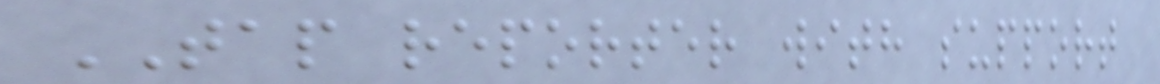TAP reporter with support
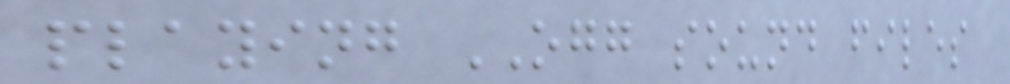playing OGG sound files
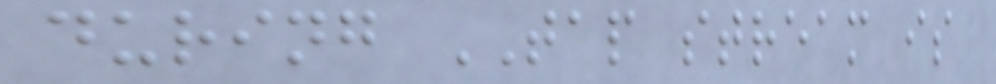during TAP stream is
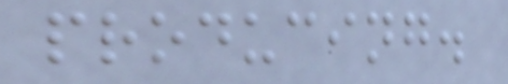producing.
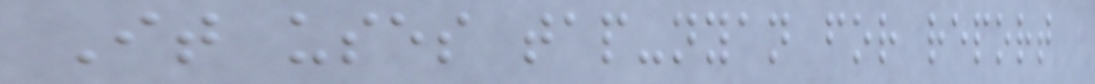It uses tap-nyan for report
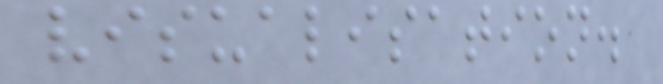visualisation.
